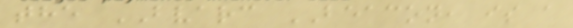the BVARC BEACON, is a
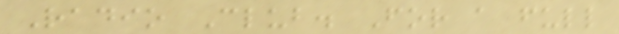Radio Club. For a full
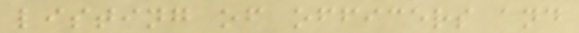listing of officers and
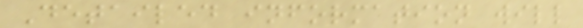Detailed information will
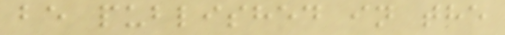be published in the
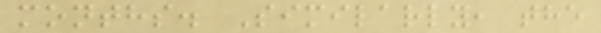months. Similarly, the
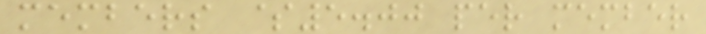members $5.00 per member
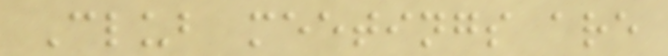Club meetings are
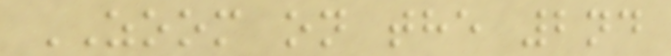ZOOM on the 2nd
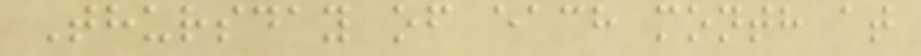Thursday of each month at
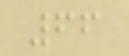66
